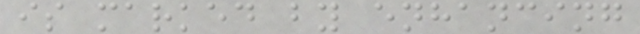is marked by enhancing
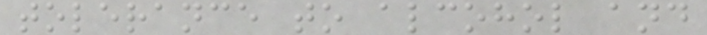tolerance to alcohol and
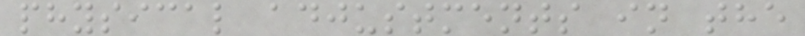physical adjustments in the
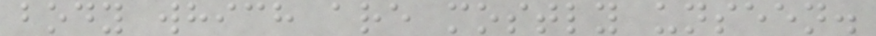body which are mostly unseen.
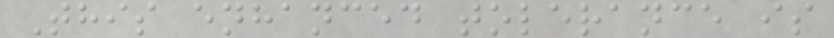This enhanced tolerance is
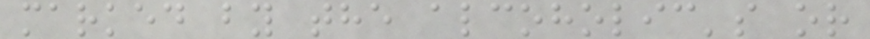marked by the alcoholic's or
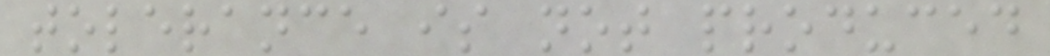tolerance is not produced
